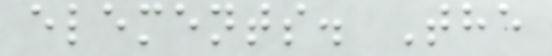elements. The
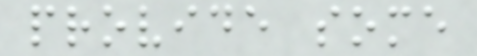provide some
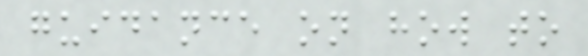guidance on how to
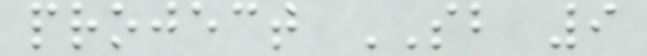project SB 9
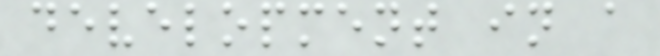development in a
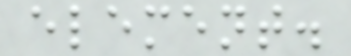element.
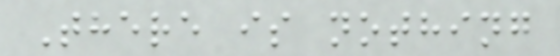There is nothing
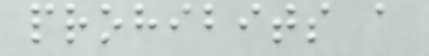prohibits a
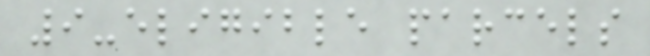9-eligible parcels
